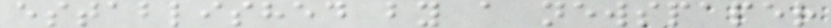established by a newspaper
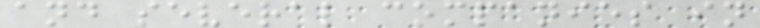and several companies in
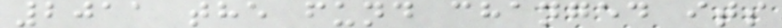2011 the fund changed its
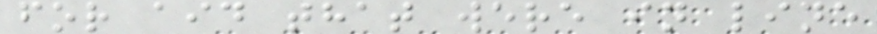for aid that were in line
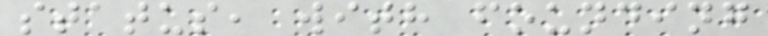status, with founding
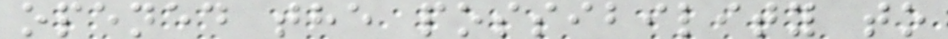opened the possibility to
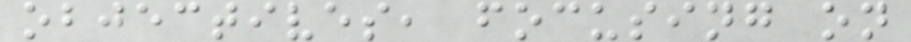objectives, focusing on
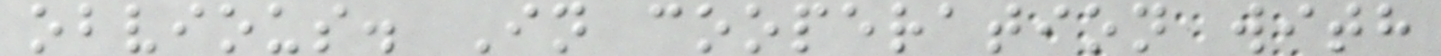obvious. In cooperation with
